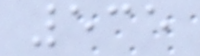535
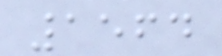1564
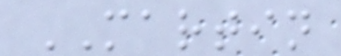MARTIN
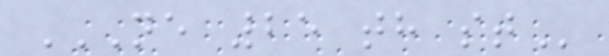NE 25 TH ST
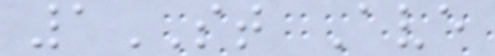1ST Ave
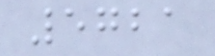5721
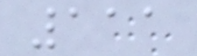111
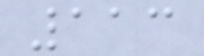113
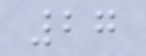27
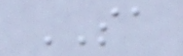SA
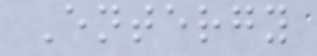Entergy
